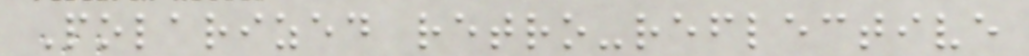Polarized retro-reflective
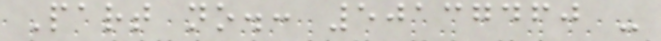Part no.: 50137460 -
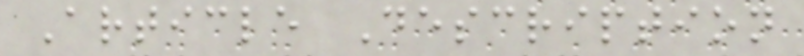Article Description
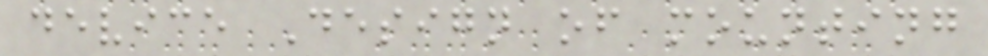device Design of mounting
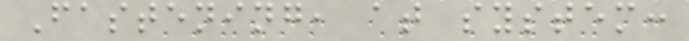Fastening, at system:
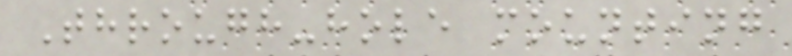Through-hole mounting
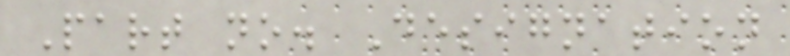Part no. Designation
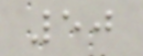50
